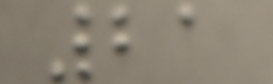21
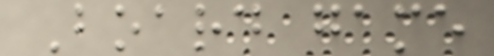Board game
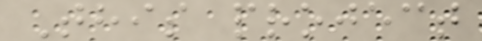This project
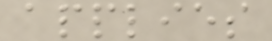applies
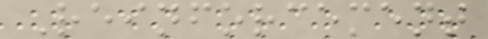Reinforcement
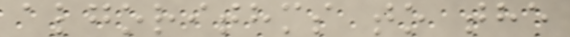algorithms to the
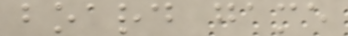board game
